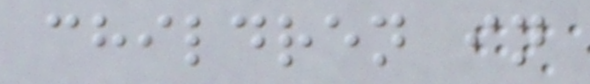children in
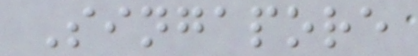Singapore
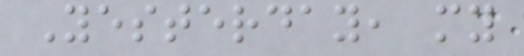Yesterday, my
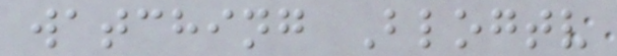watching Blogtv
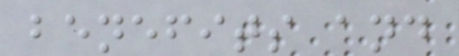benefits and
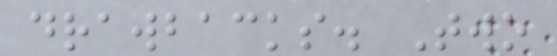drawbacks. Two
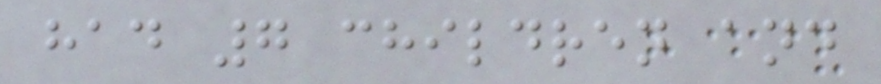had 7 children and
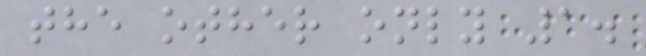the other only 1.
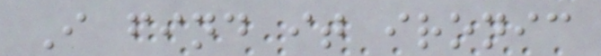I find it ironic
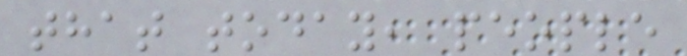that today, people
